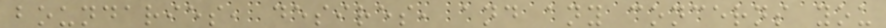boundaries, desires, and any concerns you
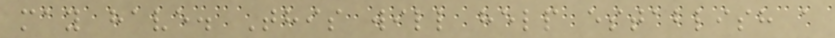may have. This will help establish a
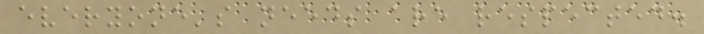everyone's needs are respected.
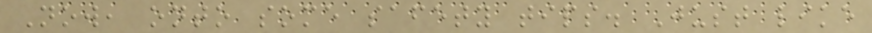Now, onto some safety tips. Just like
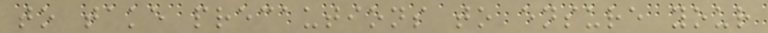to take precautions to ensure your
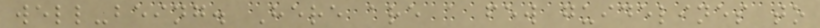well-being. Here are a few guidelines to
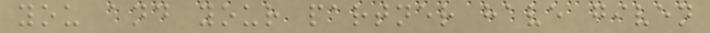you and your partner have given
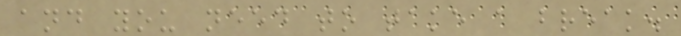and you need to take a break.
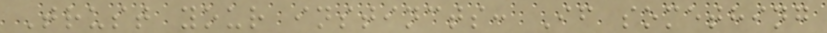Trust your instincts: If something
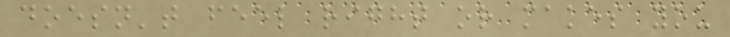doesn't feel right or makes you
